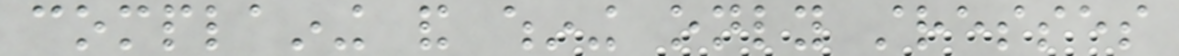complaining and whining only stresses
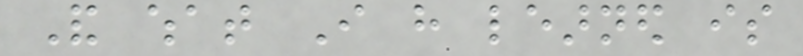And what I have learned is
